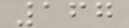167
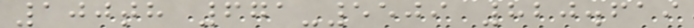100th 671-5509 820.619
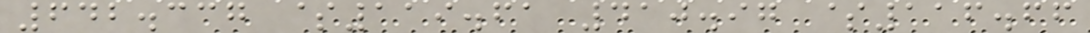642.337 $119.61 410.97 $116.66
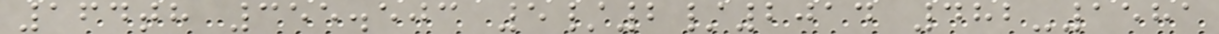164th 355.503 5/2/2014 482-1581
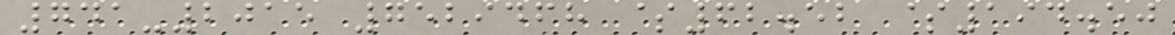741-2015 7529468 $62.52 $194.50
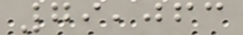79,063
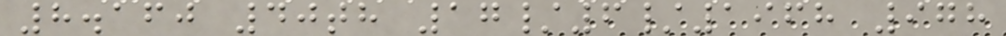8.160 40th 17/6/1968 978
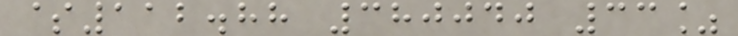$112.88 380040 33%
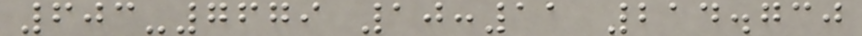603-7679 10:11 214.730
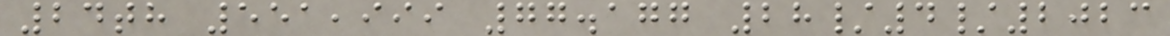24th 551,999 77.177 28/4/2023
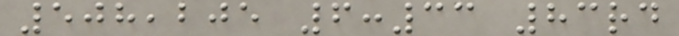508,205 6:33 83rd
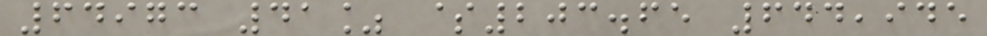64973 41% $203.65 644,945
